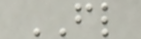FL
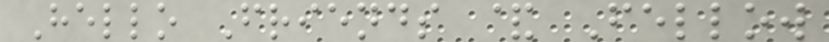Hello Friends & Fellow
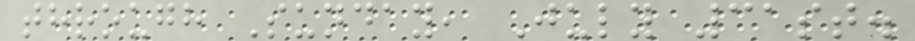through Sunday, July 31st.
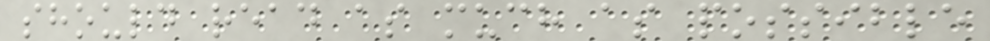should read as much as possible
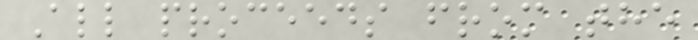All proceeds from the
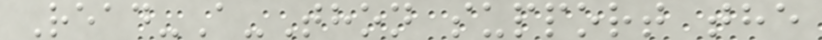Read-A-Thon support the
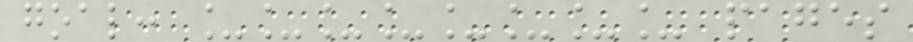goal: ________ pages
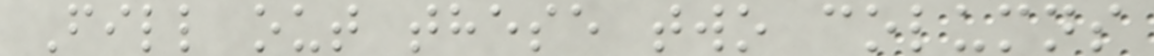Fill out these two columns
